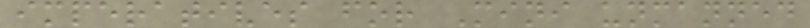imperatives for Mini unmanned
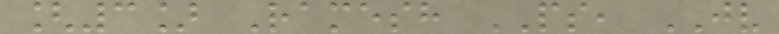[3] Ramesh PS, JV
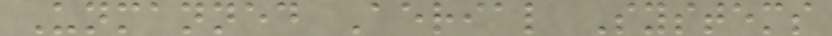Unmanned Aerial Systems
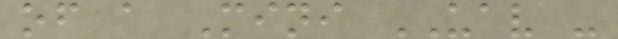of a Mini UAV -
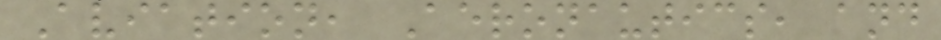Aviation, Aeronautics, and
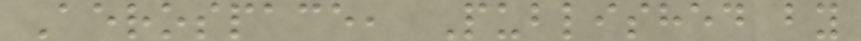Aerospace, Published by
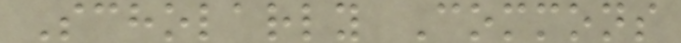Scholarly Commons
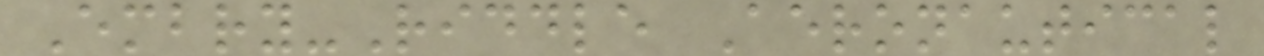Embry-Riddle Aeronautical
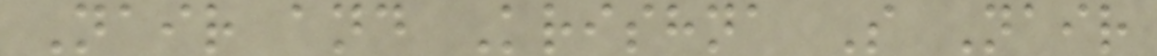Nair and Krishna S Nair
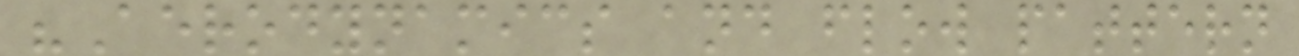"Aerodynamics and flow pattern
